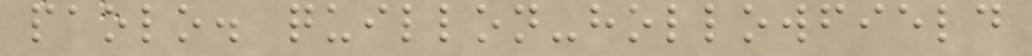paolo. quillon-hollowfield
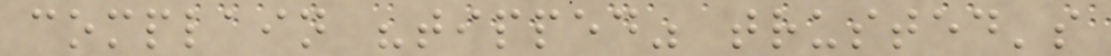complain "tipped" trusted's
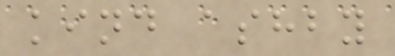kind ashby
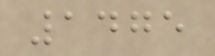1475
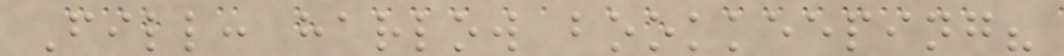Fill: harlow bookkeeping?
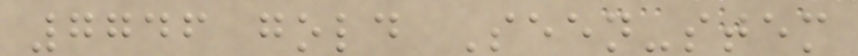7746 gold Seen-stem
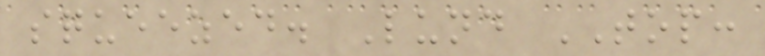squeezed. Lund TOP:
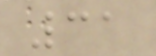31
